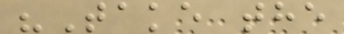"Take the
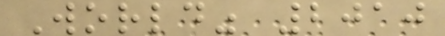World" 2010
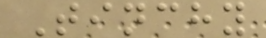Tinchy
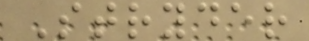Stryder
